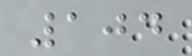104
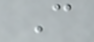C
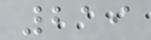219
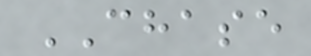CHASE
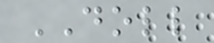DOLL
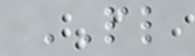PL
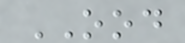OOD
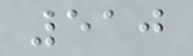510
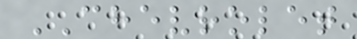CHEVROLET
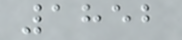1852
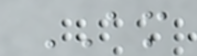AM
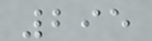295
